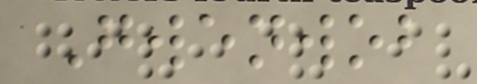Gwenwob
